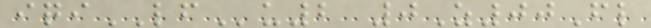iqiLFu2 0Z00Fl
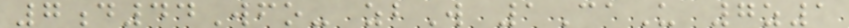7d44Wfo- zbW 1CaU 7z1
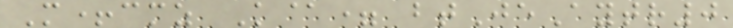M+cmz K@= btJeAytr0
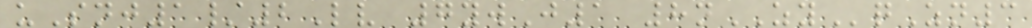uSnj1/2Lv 7ywJ1 8nZYqZn3
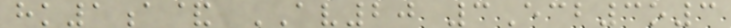hk1a& AV20 3Ecb3o3
